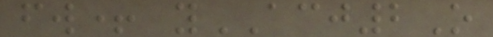fw+ yACJ2O
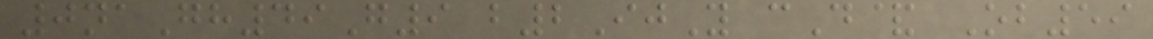0naGh49G9 b2IjY cD& Ob59
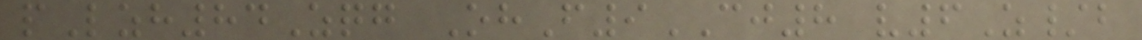pLzh84Zqg OhF9CJ8 v6Z/b
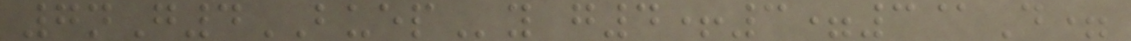7nG4BUEPy g4+3=3@D=
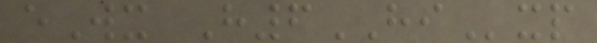eWx H6HIxp
